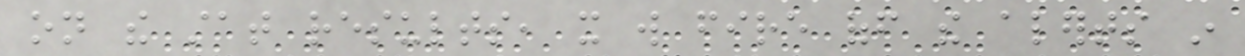on the stat results, it will fire off the alerts in
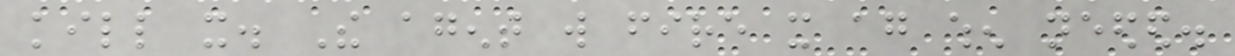kill it. The agent will fire it again when needed.
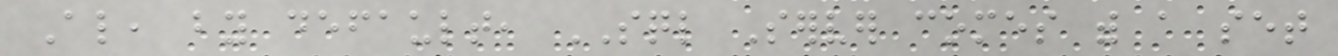Also, by default, SQL Server comes with a set
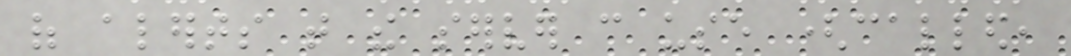of alerts that the server can use (called,
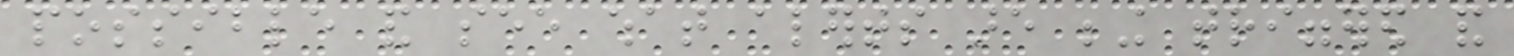possible and see what alerts are being triggered and
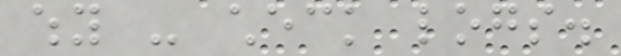why - check logs.
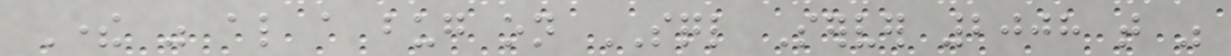There was also a bug on SQL Server 2008 that was
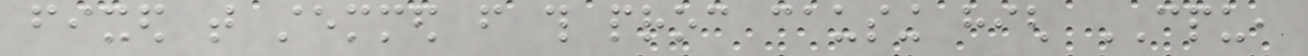fixed that stemmed from this proc causing high CPU,
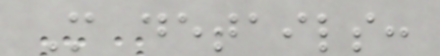More details:
